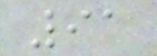91
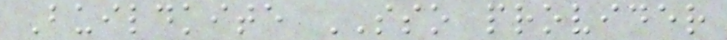Buildkite SSO provider
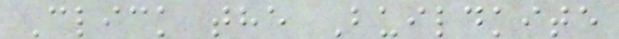Click the Buildkite
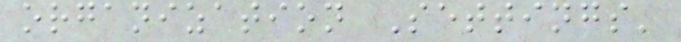organization Settings'
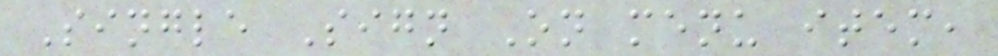Single Sign On menu item,
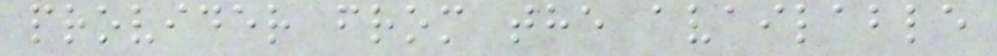provider from the available
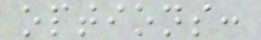options:
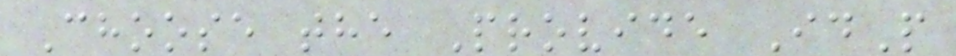Choose the Provide IdP
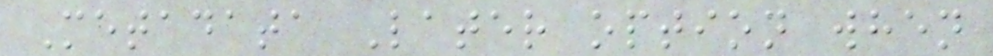Metadata Later option when
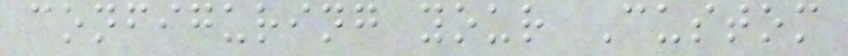configuring your Custom
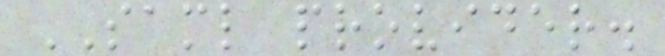SAML provider.
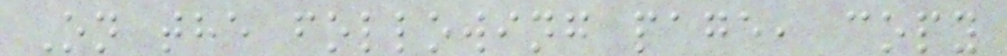On the following page, copy
